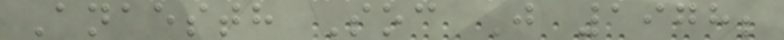Anaesth Soc J 1978;
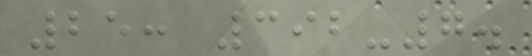25: 392-7.
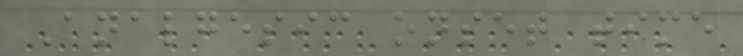Analgesic onset time
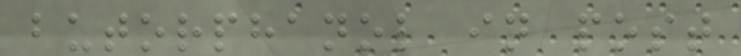butorphanol in post
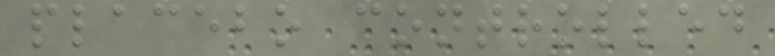placebo controlled
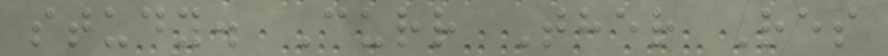study. Curr Ther Res
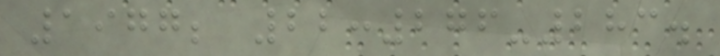1977; 22:276-283.
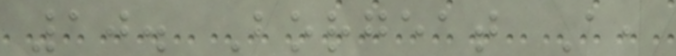10. Borgeat A,
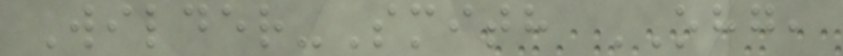Wilder-Smith OHG,
